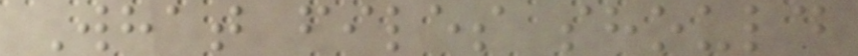What files should
